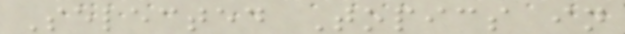Selected Topics in
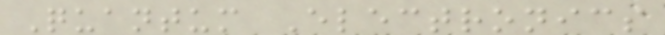Quantum Electronics
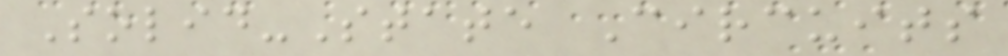Solid-State Circuits
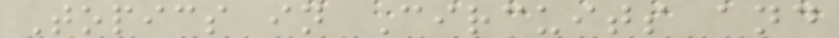Topics in Circuits and
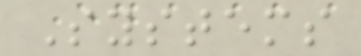Systems
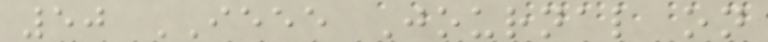50 IEEE Journal on
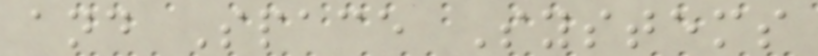and Space Systems
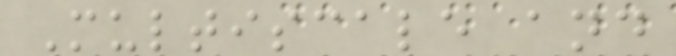Multiscale and
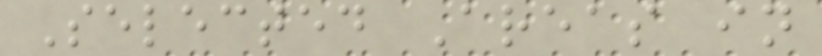Selected Areas in
